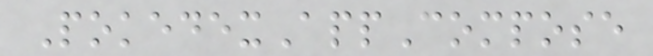PokedexAppCompose
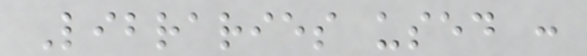Libraries used :
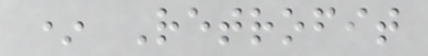* Retrofit
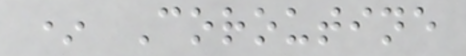* Coroutine
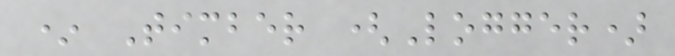* Timber (Logger)
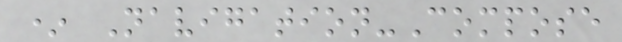* Navigation-Compose
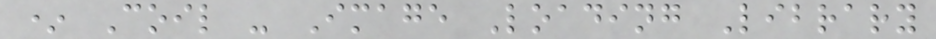* Coil - Image Loading Library
